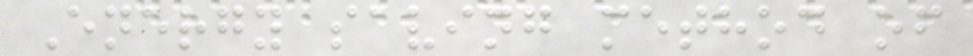Energy saving method of
